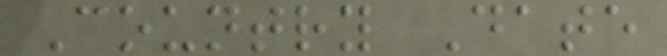Country Date
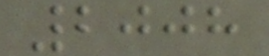2008
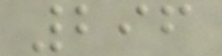296
